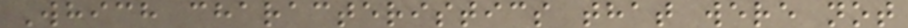Which characteristics that were not
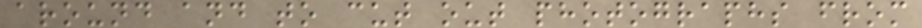around and to cut out photographs from
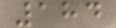184
